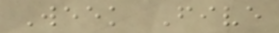Week Five
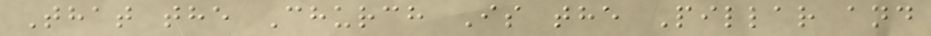That the Church Is the Pillar and
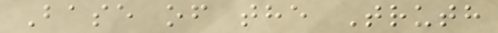Base of the Truth
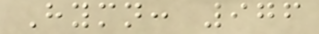Hymn: 976
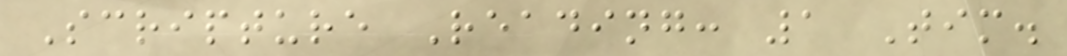Scripture Reading: 1 Tim.
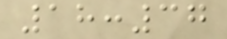18:37
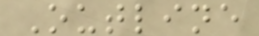Outline
